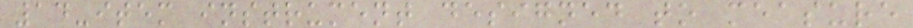14-item instrument designed to measure
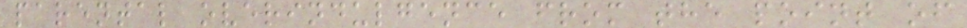parental overindulgence from the point of
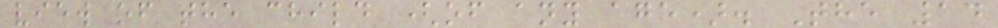view of the child (of any age). The 14
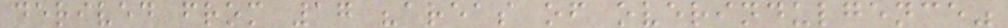derived from 17 "areas of overindulgence"
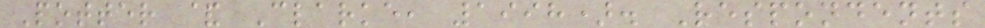Potter & Clarke, 1998). Respondents
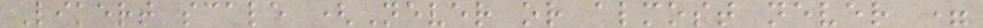Likert scale (Never or almost never =
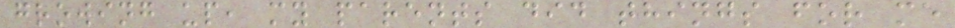growing up, my parents did things for me
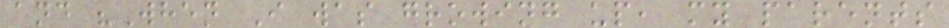and "When I was growing up, my parents
